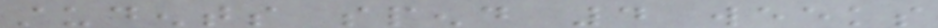students spend 4 weeks
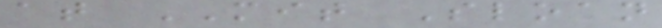at MIT Sloan
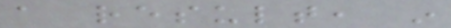a result, in
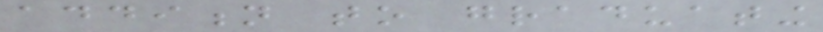addition to graduating
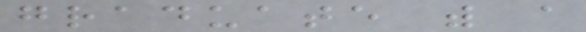graduate with a
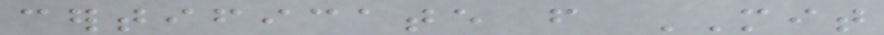certificate from MIT
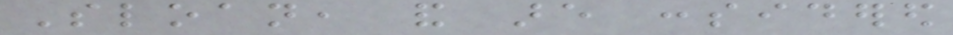Sloan, and are considered
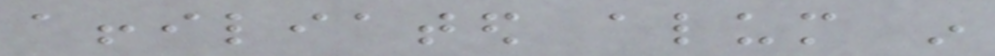affiliated alum in
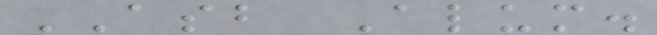ASB Alum.
